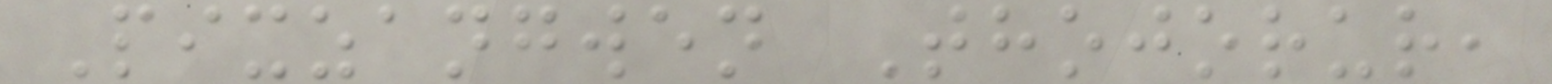Pixzangwen Thojorur,
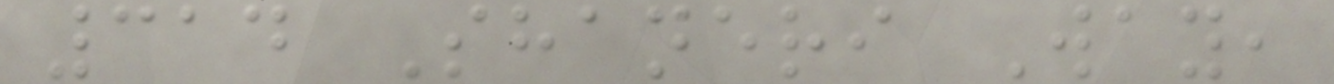314 Shaneri Way,
